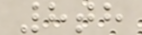8th
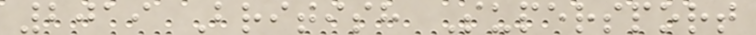2019 British Supersport
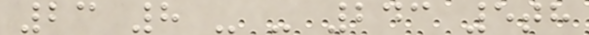23 8 - - 243 5th
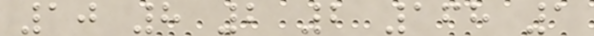10 8 2 2 168 1
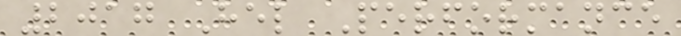2017 Hel Performance
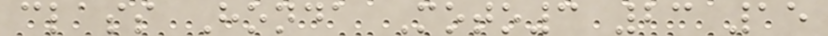class Honda Moto3 23 15
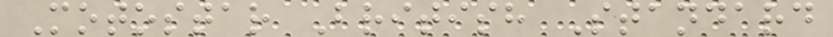Motostar British Standard
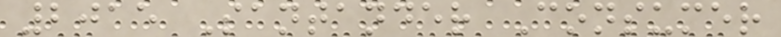2015 Santander Consumer
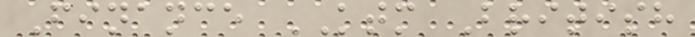Finance KTM British
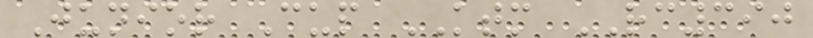Junior Cup KTM RC390
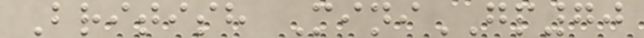British MiniGP70
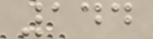144
